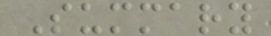Summary
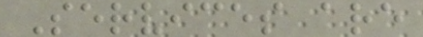Services are
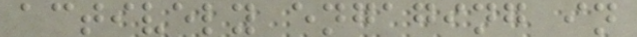actively engaging in
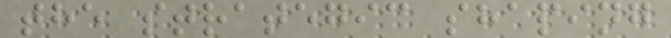the strategic shaping
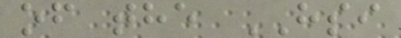of the HSI
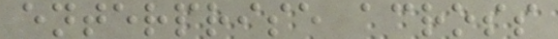enterprise across
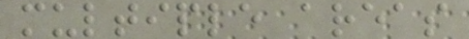multiple areas
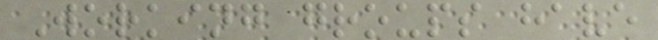Working groups have
